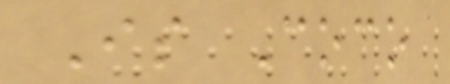Is Coco
